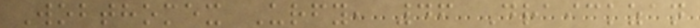Wobthomex Urfy, 46 Draickzan
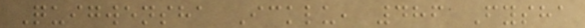Quigwensha Icklu, 486 Fysha
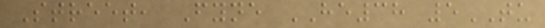Street, Fyne HE38 5TU
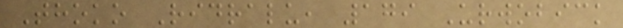Thoko Ridralu, 179 Urwobick
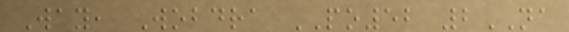Way, Wobdra PO52 2NA
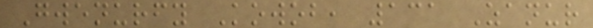Gwenurfy Kowob, 131 Zanur
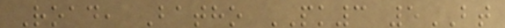Road, Batho PK3 5BT
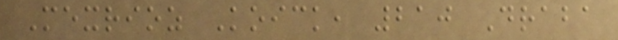Mexrioz Koick, 210 Draba
